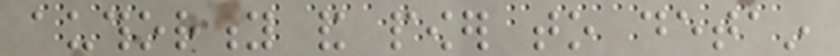authority and power to detain
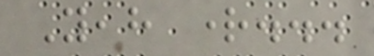Yeah right...
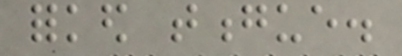forked tongue.
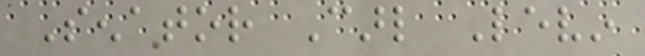Senator Carl Levin
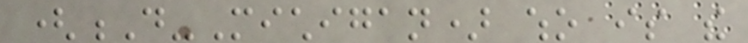(D-Michigan) who is the
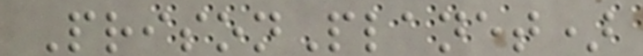PrisonPlanet)
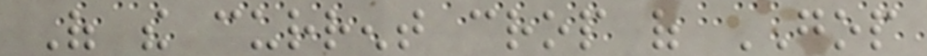Of the current crop of GOP
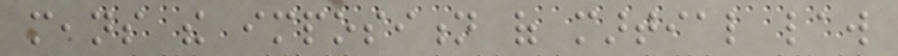means the imposition of martial law
